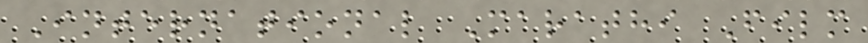International Marathi Film
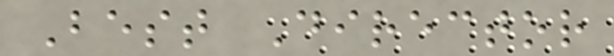Best Director
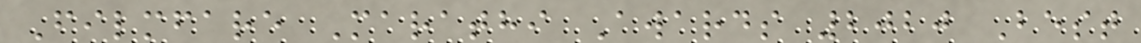Filmfare Marathi Awards 2020 Best
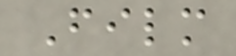Film
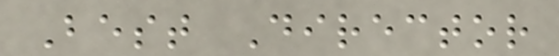Best Director
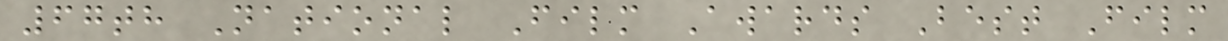67th National Film Awards Best Film
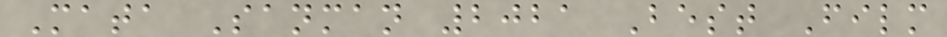Mata Sanman 2021 Best Film
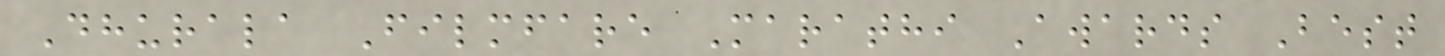Dhurala Filmfare Marathi Awards Best
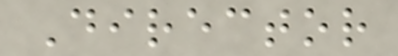Director
